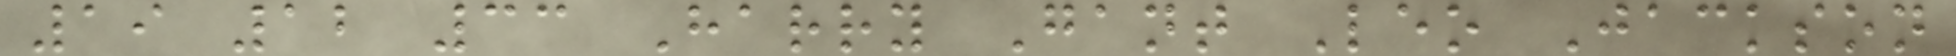19 12 33 Harry Gant Leo Jackson
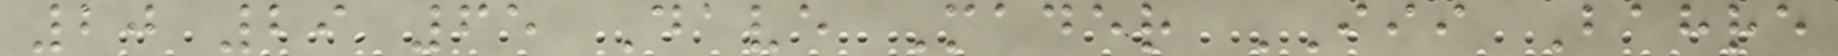20 29 65 Dave Mader III Bahre
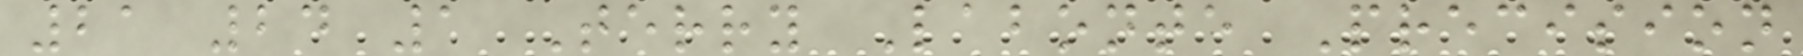21 24 1 Terry Labonte Precision
